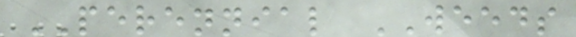PERENNIAL WEEDS
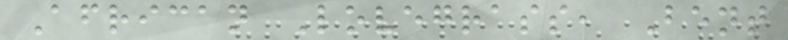African Lovegrass, Bent
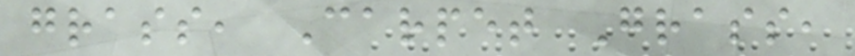grass, Carpet Grass,
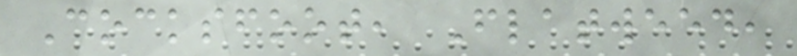Cocksfoot, Flatweed,
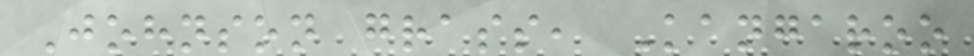Johnson grass, Kangaroo
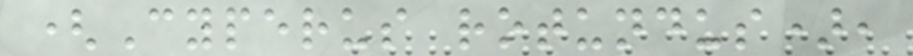(Cyperus rotundus),
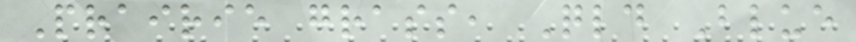Prairie grass, Qld Blue
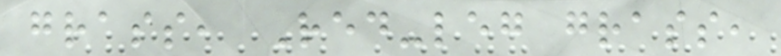grass, Red-leg grass,
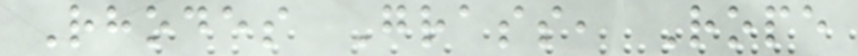Rhodes Grass, Rope
